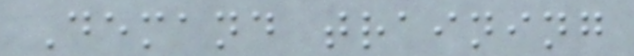Demand training
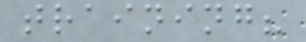training?
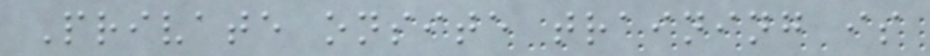Private onsite training is
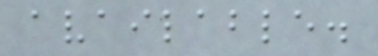available.
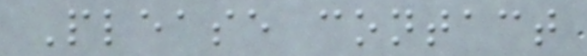Please contact
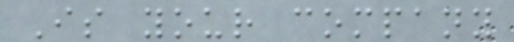Is your company
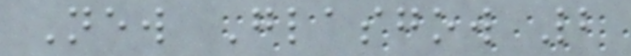New Glasgow 2
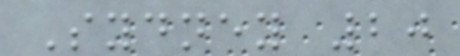Sydney 20
